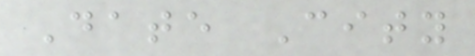Date City
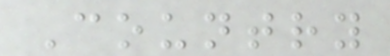Country
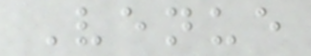Venue
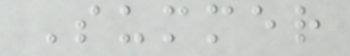Summer
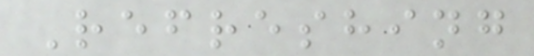Refreshing
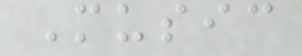Music
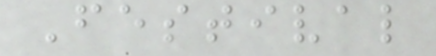Festival
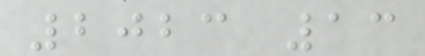2023 13
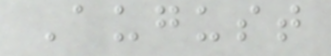August
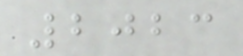2023
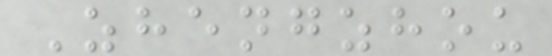Zhengzhou
